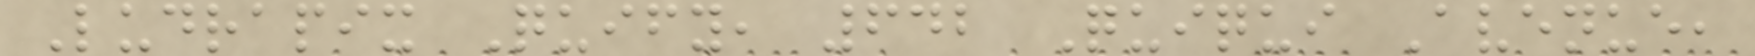Ludrapix Quify, 642 Quiqui Avenue,
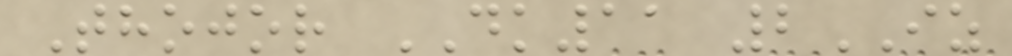Thojor DK11 2IZ
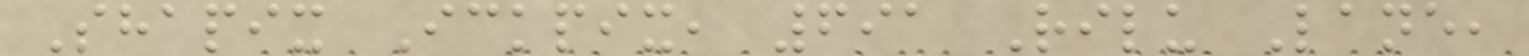Shapix Ickpix, 691 Rilu Lane,
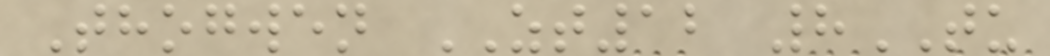Thogwen ZT12 8TU
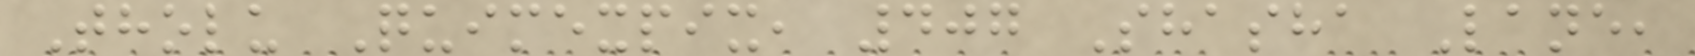Tholu Quimexpix, 407 Shasha Lane,
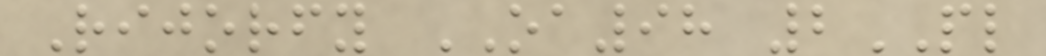Rijorfy OA98 2PL
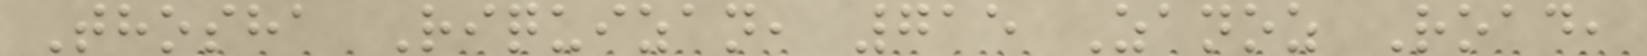Thosha Riquizan, 715 Zanoz Road,
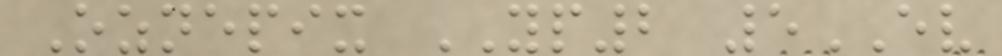Oznepix YP2 5EV
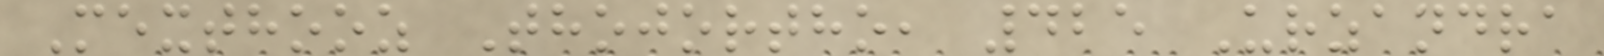Mexthooz Thojortho, 425 Urzandra
